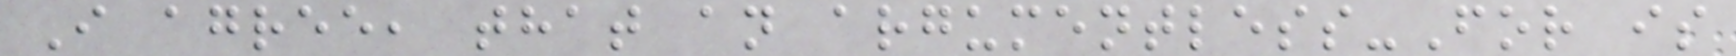I agree, that an argumentless-For is
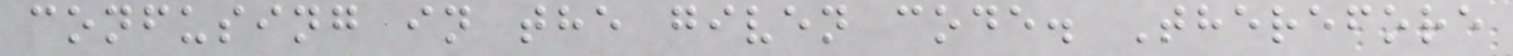confusing in the given code. Therefore
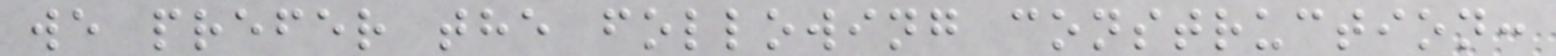we prefer the following construction:
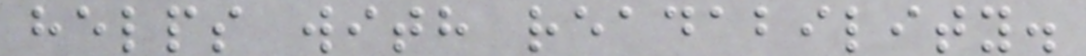helps with readability.
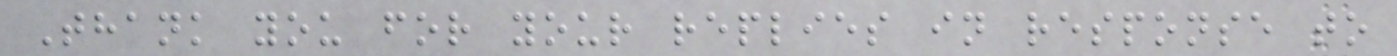Thank you for your replies in response to
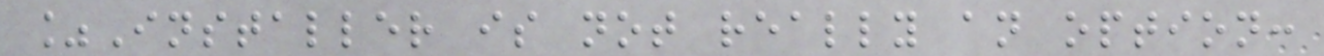%Installer is not really an option:
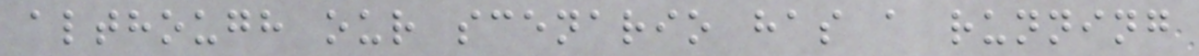although our scenario has a running
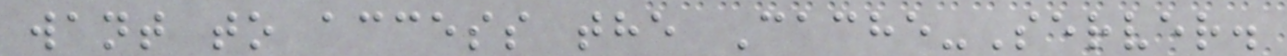want to access the Cache-Server.
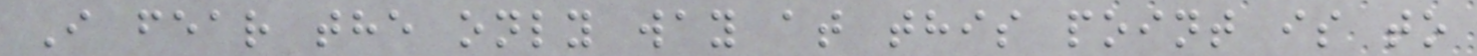I fear the only way at this point is to
